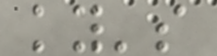ky's
